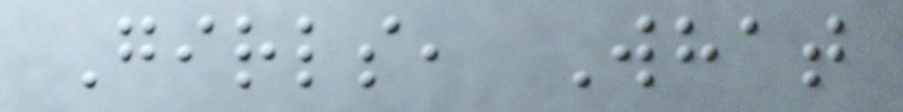Girls, What
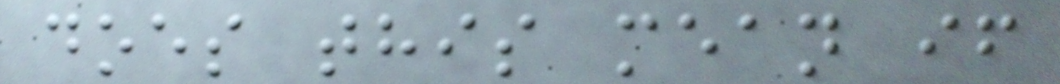does this mean if
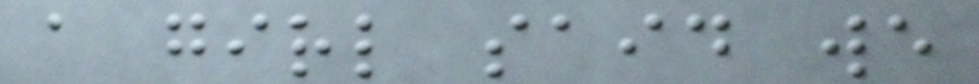a girl said we
